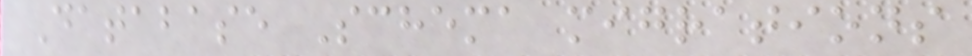Database Schema migrations
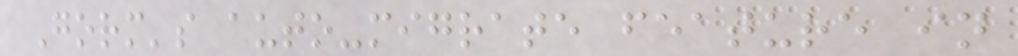Gorm's auto-migrate feature in
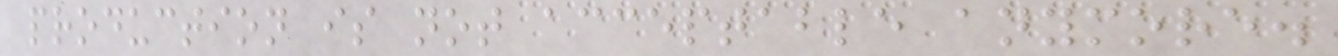production is not acceptable anymore.
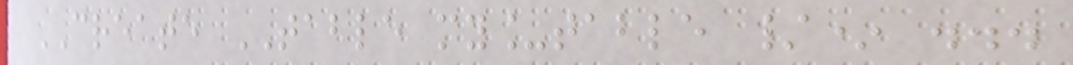CREATE TABLE my_table /* ...
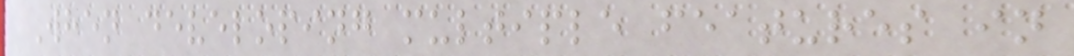When developing multiple features in
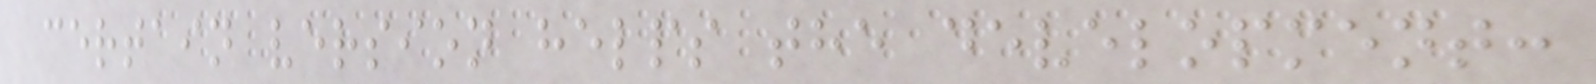certain version helps the development:
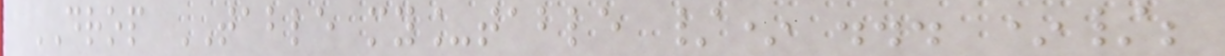DROP TABLE my_table /* ... */;
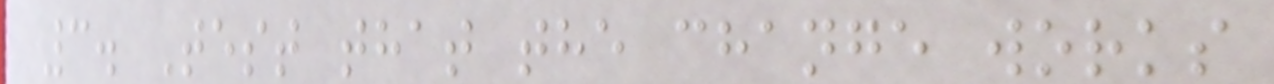3. Test that the change works
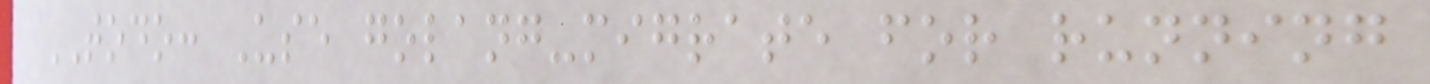TODO: Use golang-migrate for running
